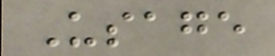Usage
